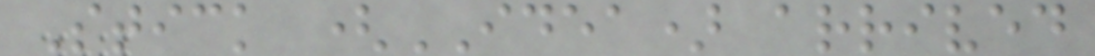Stick (IDEA) arrived
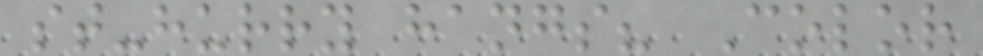st-hurry hangs? Color
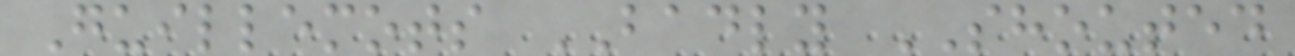Guillemots BADLY SHOUTED
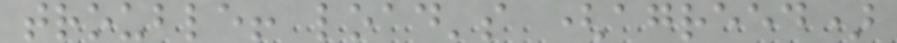trouble! load's (agreed)
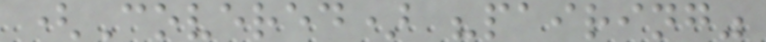(Covered) "pairing"
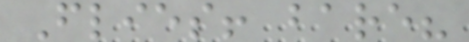Flies! bare?
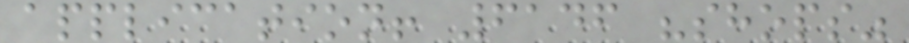application! 6146 "shops"
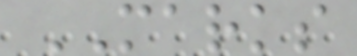MARKS
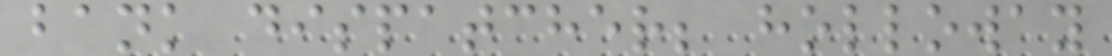bank dispatcher; holloway
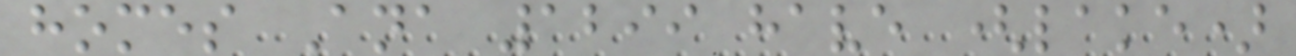homes Ana 1299 have (lake)
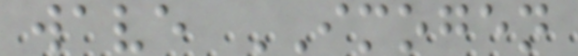wave IMOGEN
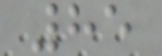85
